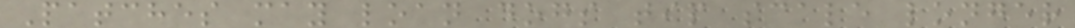Patches may loan dogs tip scale longer
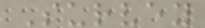Survey
